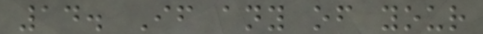14. If any of your
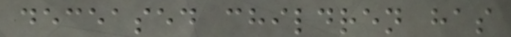deceased children has
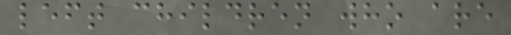left children who are
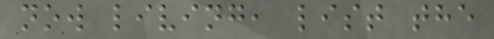now living, list the
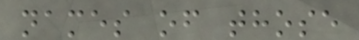names of those
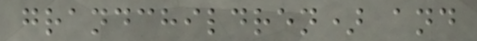grandchildren) and
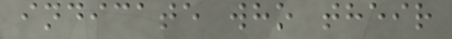indicate who their
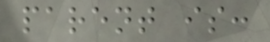parent is:
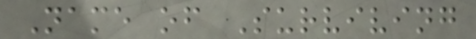Name of Surviving
